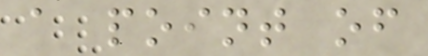a point of
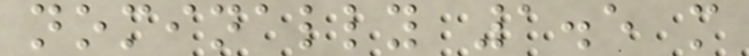nominally 1.5 m
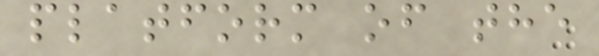platform of the
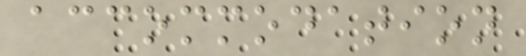accommodation
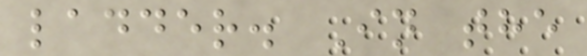ladder. In the
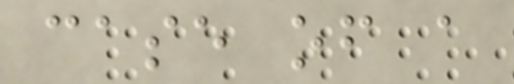case of a
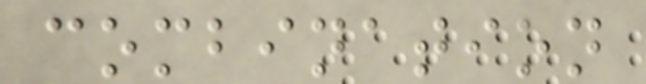combination
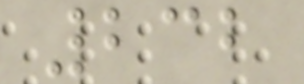232
